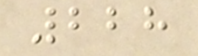228
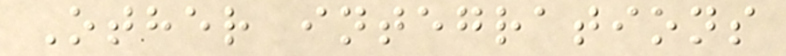Other integrations
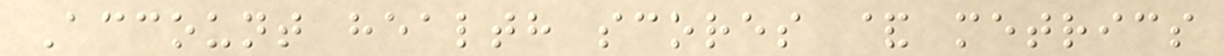Account health scores & metrics
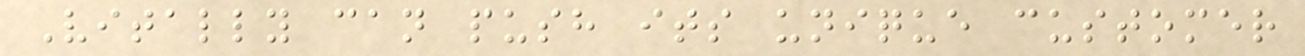Vitally can push its unique customer
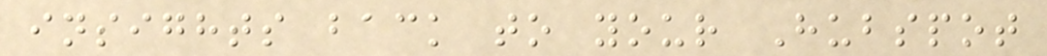insights back to your Hubspot
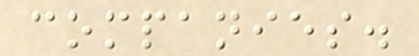companies.
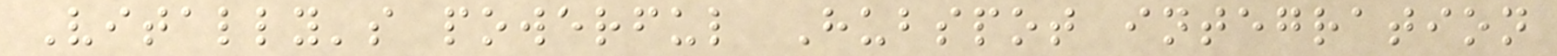Vitally's powerful Hubspot integration
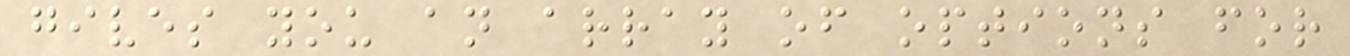gives you an array of options for
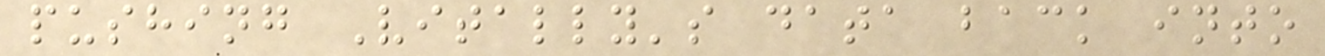pushing Vitally's data back into
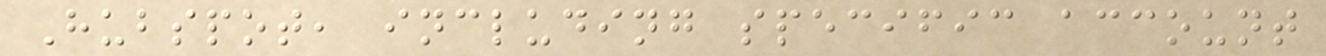Hubspot, including specific account
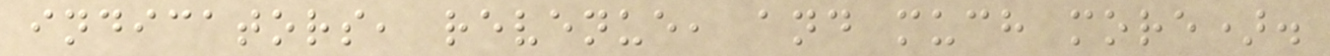indicators, revenue, and much more).
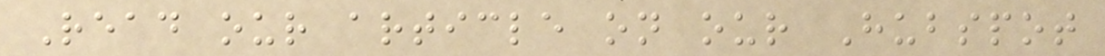Read our article on our Hubspot
